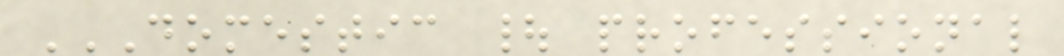DOMESTIC | PROFESSIONAL
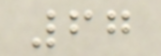67
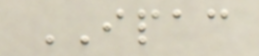IPAC
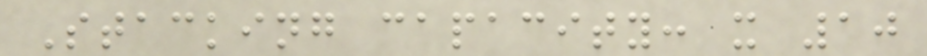Stacking capacity: x 10
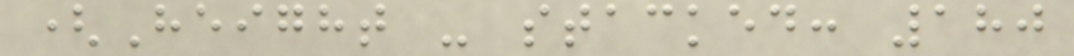(Height - stacked: 180
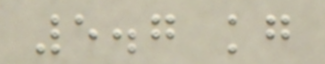5.7 kg
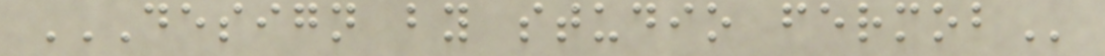DESIGN BY STUDIO FERMOB
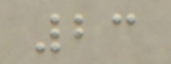23
